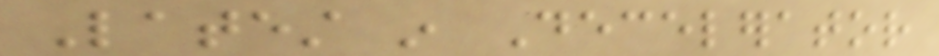Latest in Decelerator
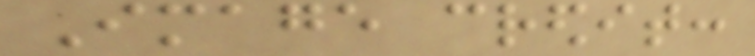Image credit:
